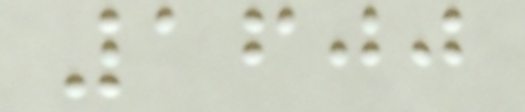1600
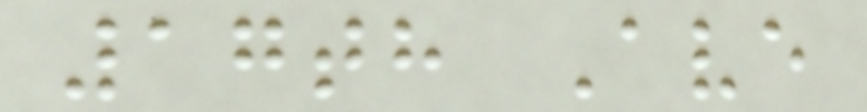17th Ave
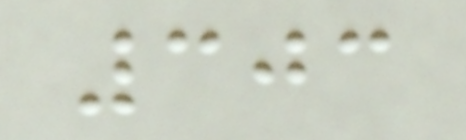303
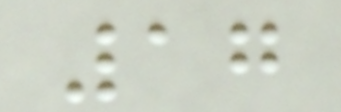17
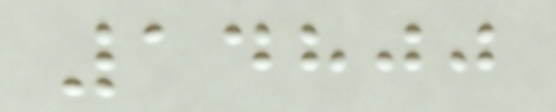14800
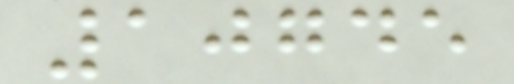10745
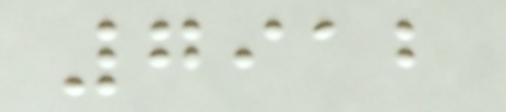7912
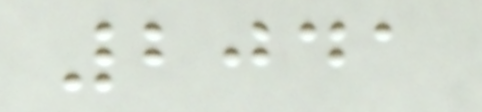2041
